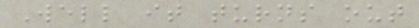Well it turns out
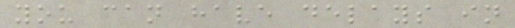you can have delays in
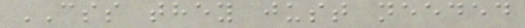CSS they just needed
